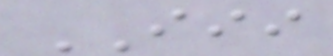III
